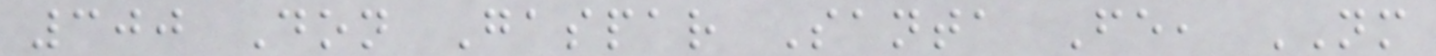300 Don Gaspar Santa Fe, NM
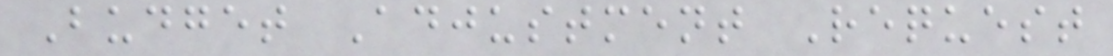Budget Adjustment Request
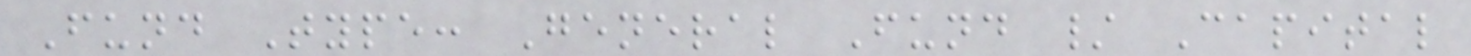Fund Type: General Fund / Capital
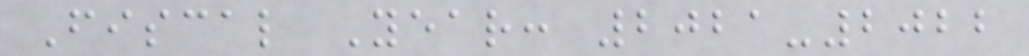Fiscal Year: 2021-2022
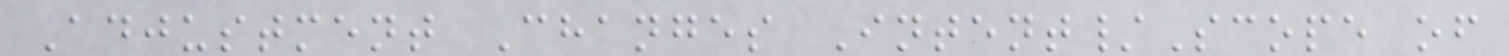Adjustment Changes Intent/Scope of
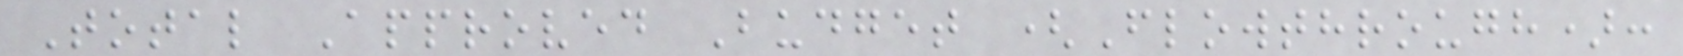Total Approved Budget (Flowthrough):
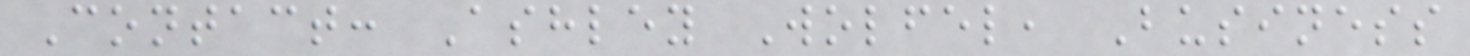Contact: Ashley Wolfel, Business
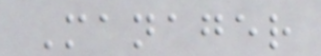Manager
